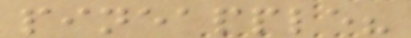pineapple?
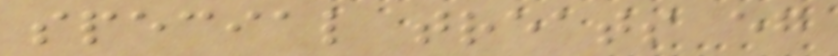special treats eg
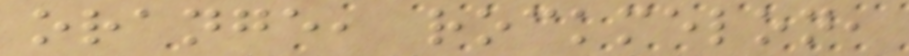orange, rockmelon,
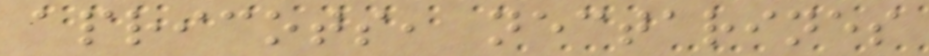apricots, nectarines
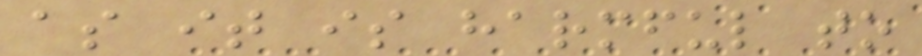as it is harmful to
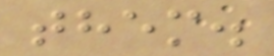them.
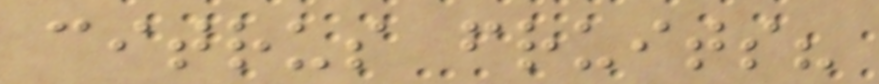citrus fruits?
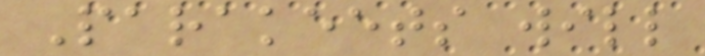Parakeets will
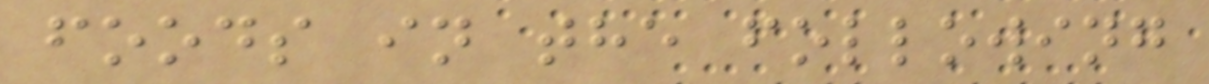foods in the following
